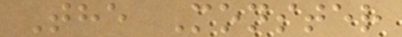The Monster
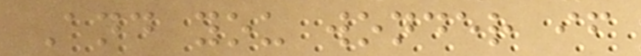And you wonder if
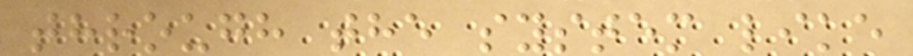through the system like
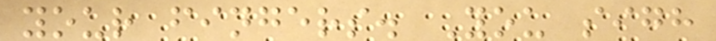your fingers. You sigh
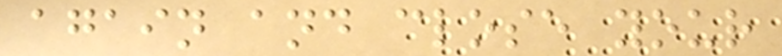again and close your
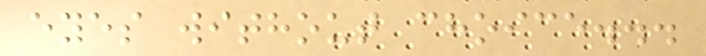eyes without choice...
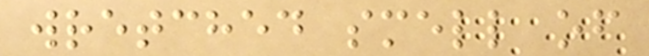wretched smell of
